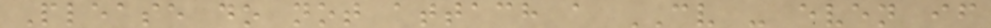Please do not attach a CV - even if
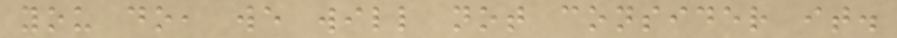you do, we will not consider it.
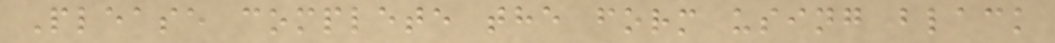Please complete the form using black
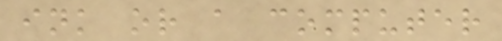ink or a computer
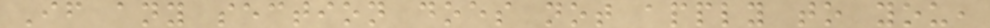If any section does not apply to you,
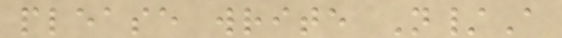please write N/A
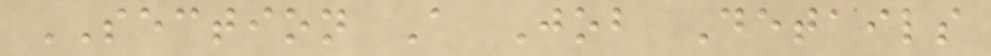SECTION A Job Details
